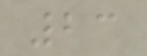23
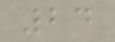24
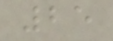25
